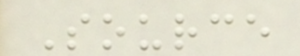Source
